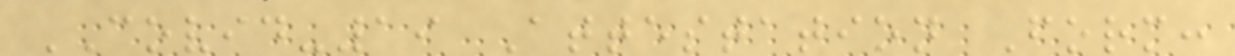COVID-19 Attestation Form:
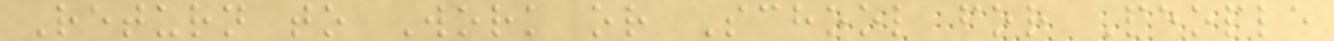Return to Work or School for People
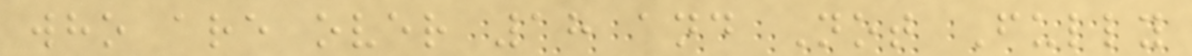who are over 18 and Not Fully
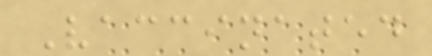Vaccinated
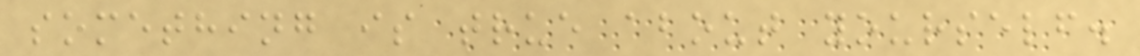something is true about yourself.
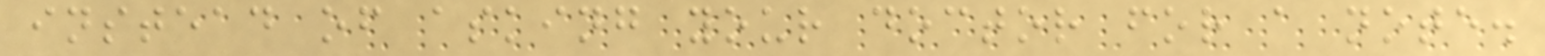instead of asking your doctor for a note.
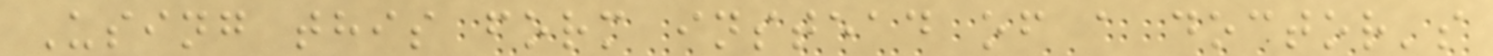Using this form instead of a doctor's
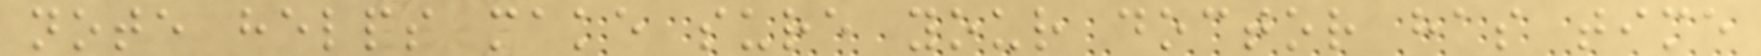note helps make sure your doctor has time
